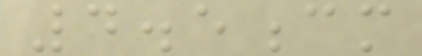4.5cm
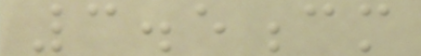3.5cm
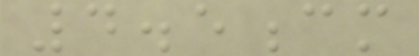4.5cm
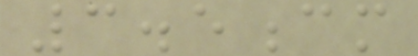3.5cm
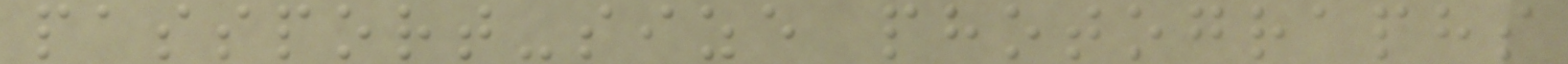passport-size photographs
